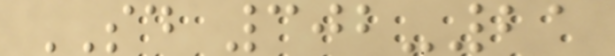SD 302-21
